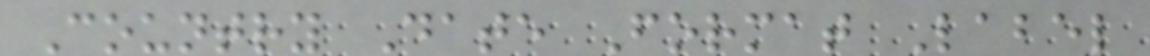Country Date Format Label
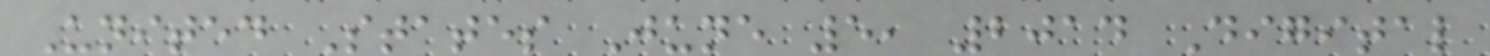United States June 5, 2014 Digital
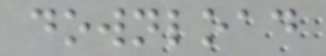download
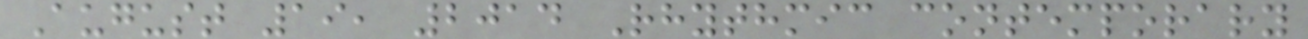August 19, 2014 Rhythmic contemporary
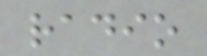radio
